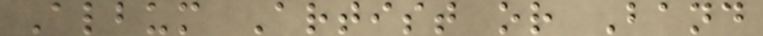Album Artist or Band
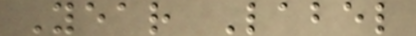Year Label
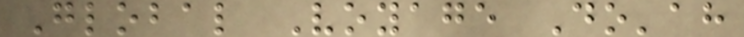Global Voyage Do'ah
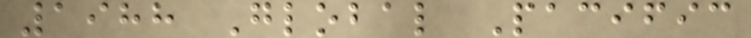1988 Global Pacific
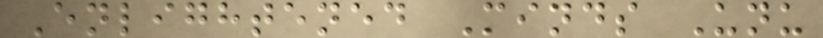Enlightened Minds Unu
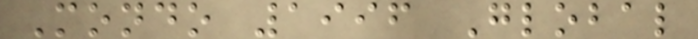Mondo 1996 Global
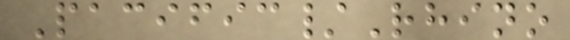Pacific/Rhino
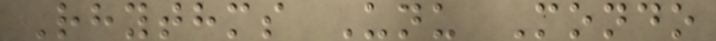Rhythms Unu Mondo
